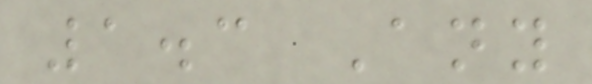1.3 Any
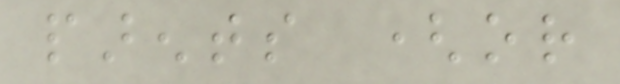parents (or
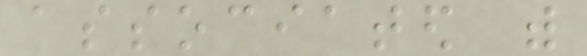associated with
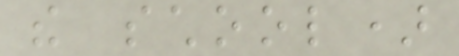the school)
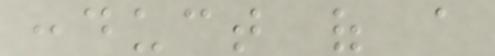conduct of a
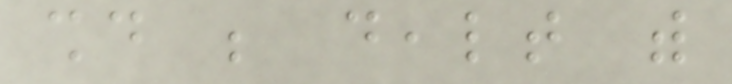should be dealt with
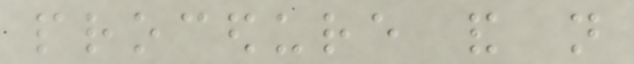procedure and not
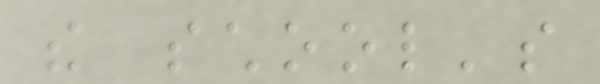the school's
